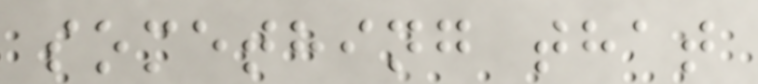something that
